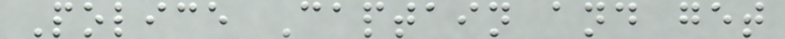Police Captain and get
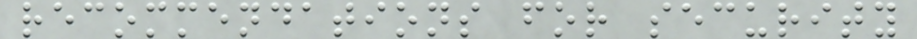recommendations for security
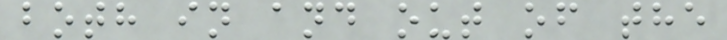both in and out of the
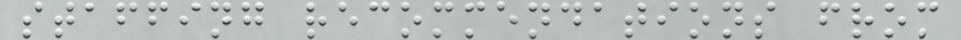staffing recommendations from
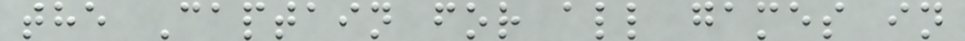the Captain for all games in
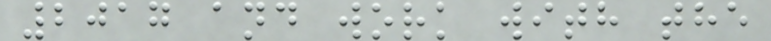2017 and work with the
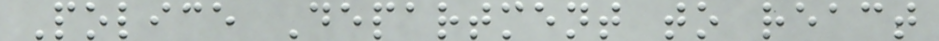Police Department to react
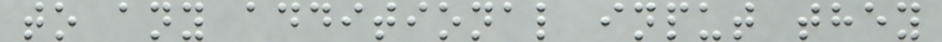to any additional input they
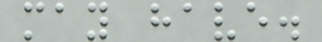may have.
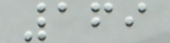169
